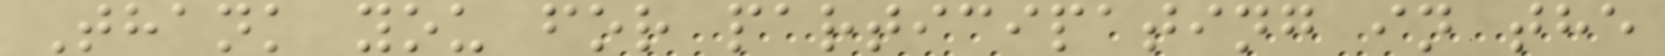Thank you for participating in the
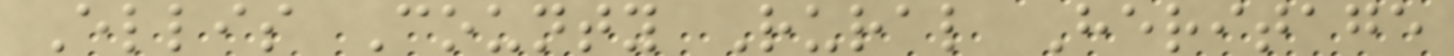Ellis County Rural Heritage
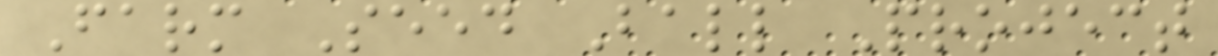Farm Seed Ball Project
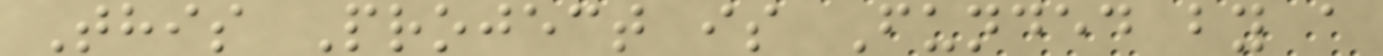This Project is Funded by a
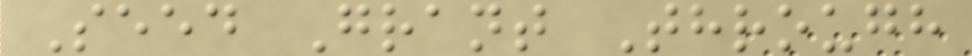Seed Grant Through
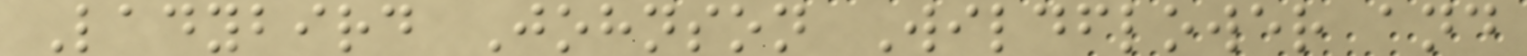Ladybird Johnson Wildflower and
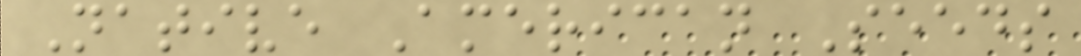Native American Seeds
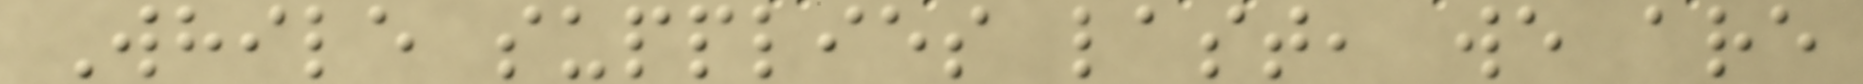While supplies last, we are
